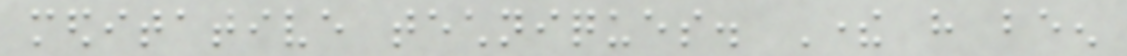meditative techniques. There have been
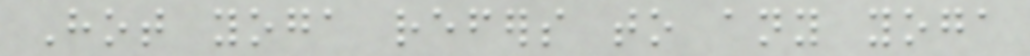Hot yoga refers to any yoga
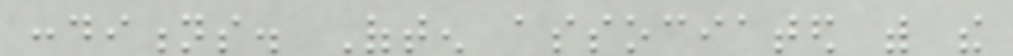conditions. Often associated with the
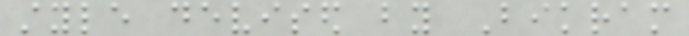style devised by Bikram
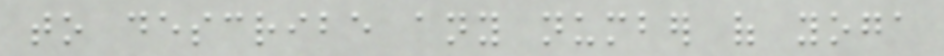to describe any number of yoga
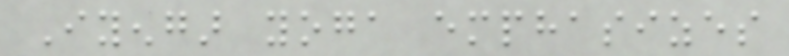Iyengar yoga emphasizes
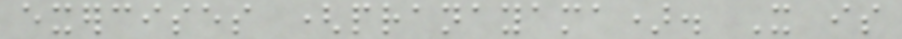exercises (pranayama). It is
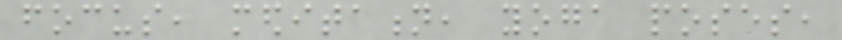focus, meditation, yoga poses,
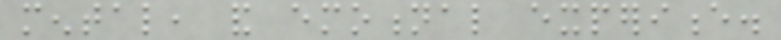mental, and emotional experience.
